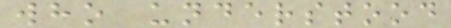who understood
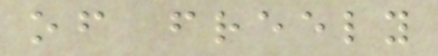of freely
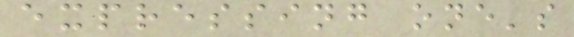expressing one's
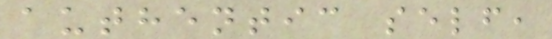authentic self,
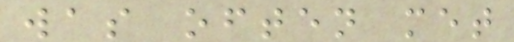was often met
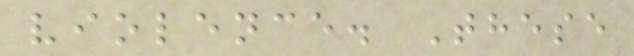violence. These
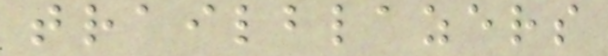trailblazers
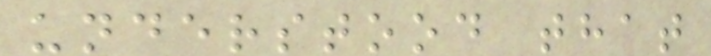understood that
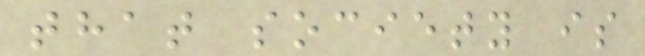that society is
